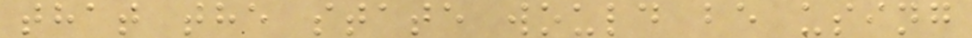that the state would be using
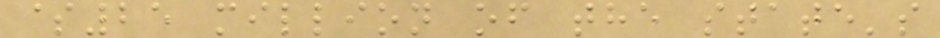$25 million of the state's
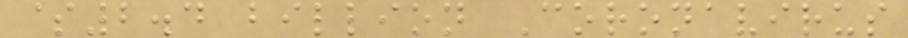$2.4 billion Coronavirus
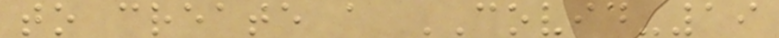to create a COVID-19
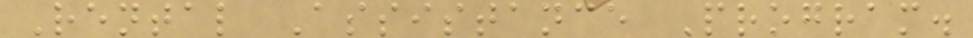Rental Assistance Program.
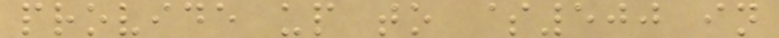provide up to $500 in
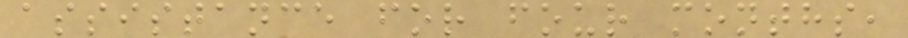assistance for four months,
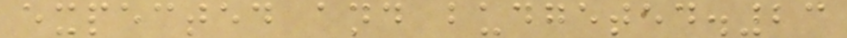expected and budgeted.23
